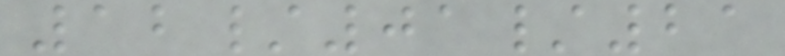12/01/21
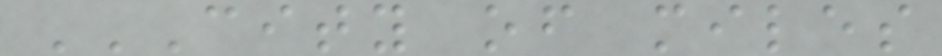CITY OF MILES
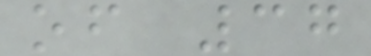of 37
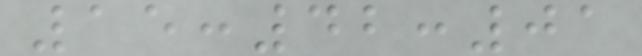15:42:01
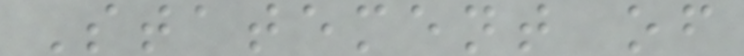Statement of
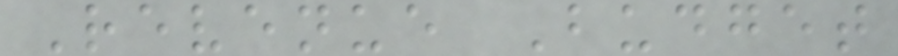Revenue Budget
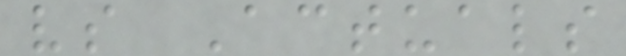vs Actuals
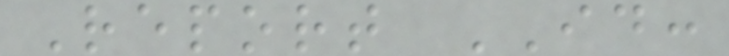Report ID:
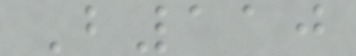B110
